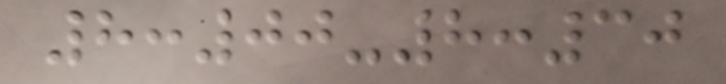8:00-8:30
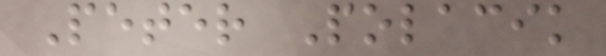Peter Polacik
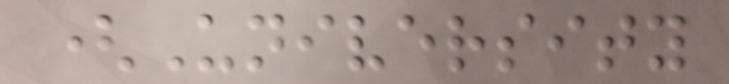(University
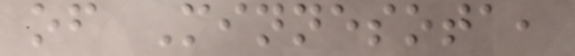of Minnesota,
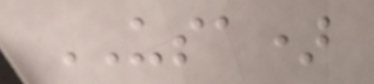USA)
